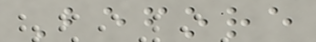Before
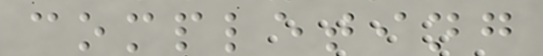completing
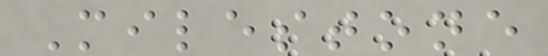Milestone
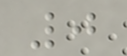0
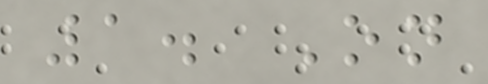1. On
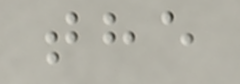the
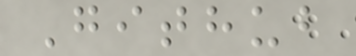Github
